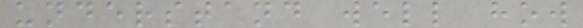understand well how
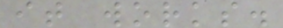it works.
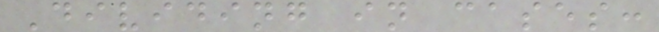Dividing in cases:
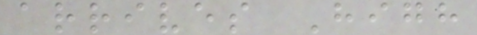arrives High
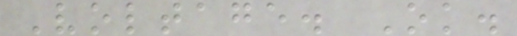Voltage. Ok.
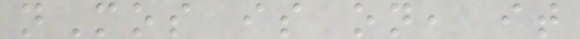nMos is on, it
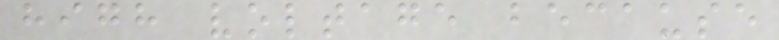high voltage because
